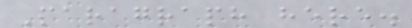Paragraph here.
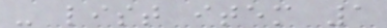- list item 1
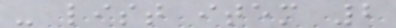- list item 2
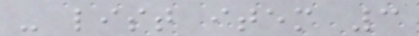- list item 3
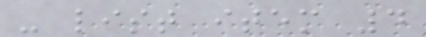- list item 4
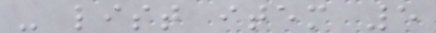- list item 5
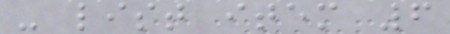- list item 6
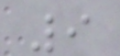9
